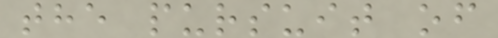the pursuit of
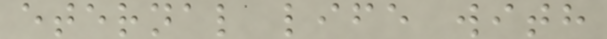eternal life with
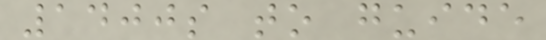1400s to guide
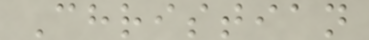Christian
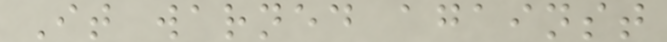It warned against
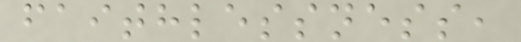faithlessness,
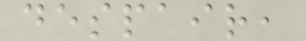despair,
